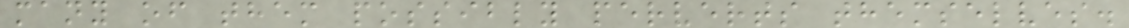many of them possibly perverts themselves.
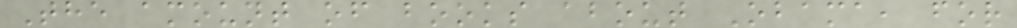The amount of books about Obama, for
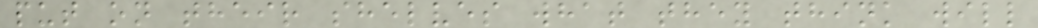put on their shelves what they think will
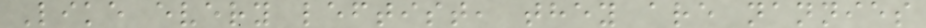Like every leftist, they are nannies
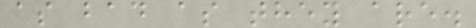as bad as they are.
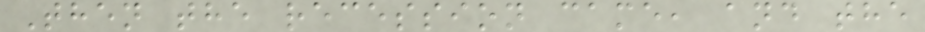Then the recession came, and the
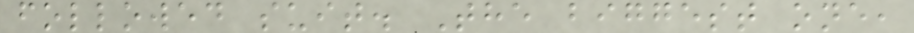followed suit. The biggest one,
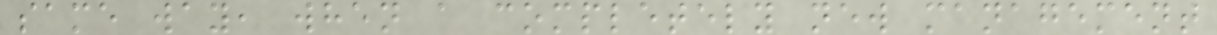same way, when a completely new management
